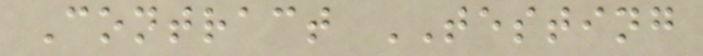Contract TESTING
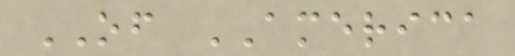OF AMERICA
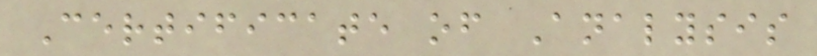Certificate of Analysis
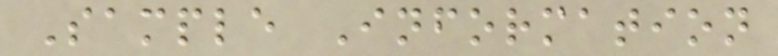Sample Information
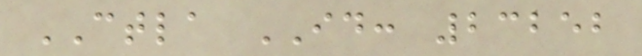CTLA ID: 23252
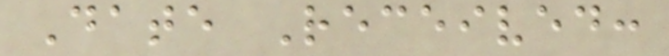Date Received:
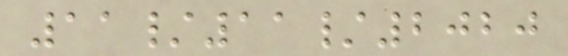11/11/2020
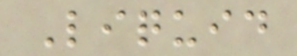Liquid
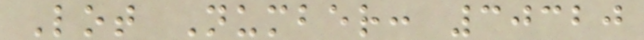Lot Number: 30320
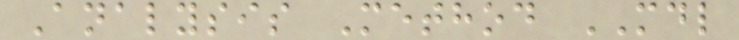Analysis Method MDL
